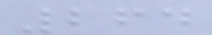264
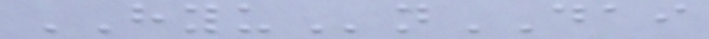HYUnDAI
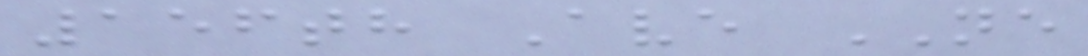156th Ave NE
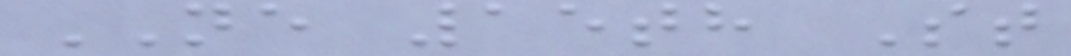NE 15th St
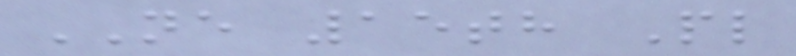NE 15th Pl
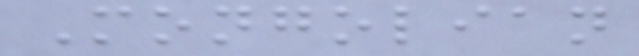Mongolian
